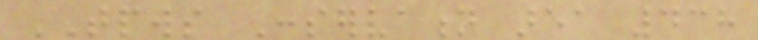TPWS Conservation area 438
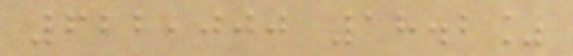622,000 18.2%
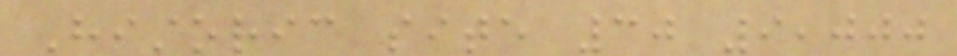Historic site 30 9,000
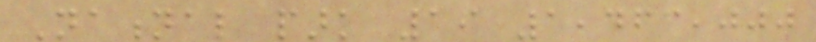National park 19 1,463,000
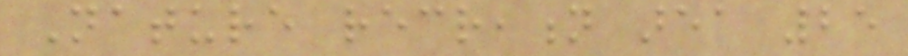Nature recreation area 25
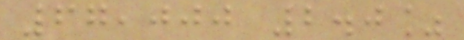67,000 2.0%
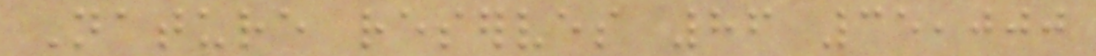Nature reserves 86 35,000
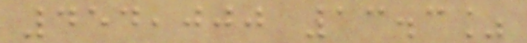454,000 13.3%
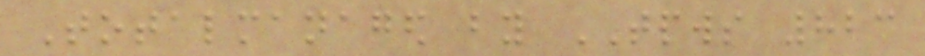Totalmanaged by TPWS 823
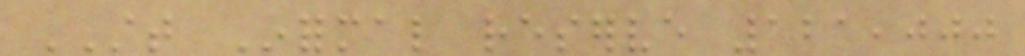STT Informal reserve 121,000
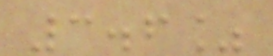3.6%
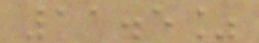11.5%
